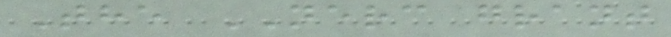The NERC grant
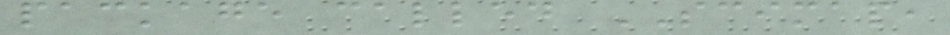package called SCIMAP,
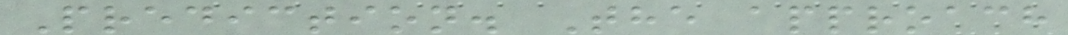Prediction. The approach
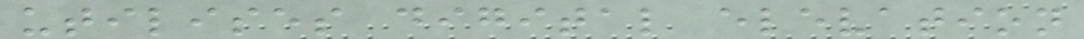utilises digital elevation
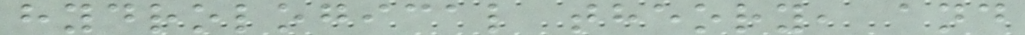hydrological theory, and
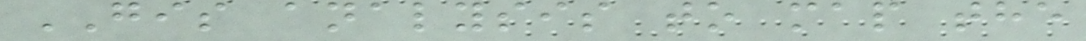GIS analysis to map the
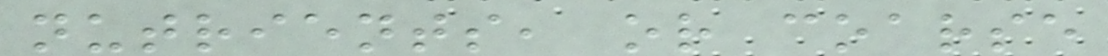nutrients, or coarse
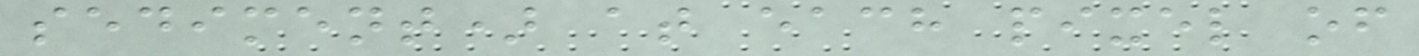sediment) at each pixel of
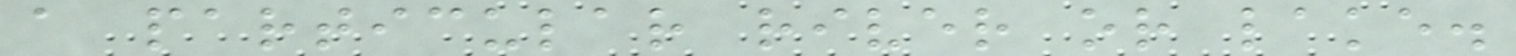a particular river or lake.
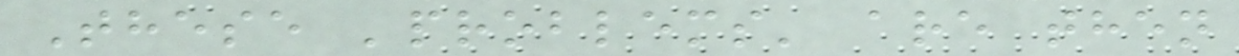These 'problems' are then
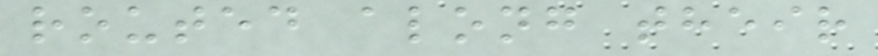routed along their
